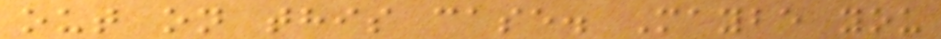out on this case. Maybe you
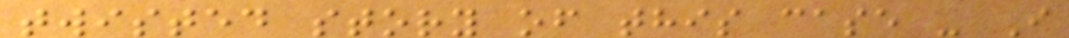twisted story of this case - I
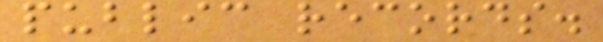public records.
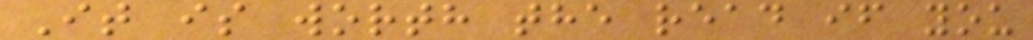It is worth the read if you
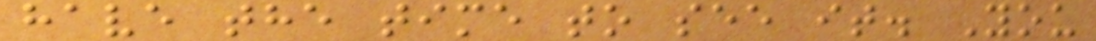have the time to see it. You
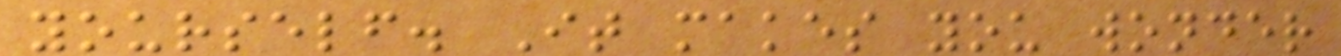yourself. It makes you wonder
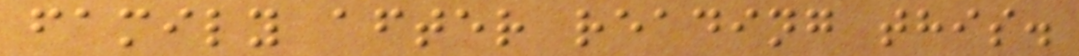family after reading this.
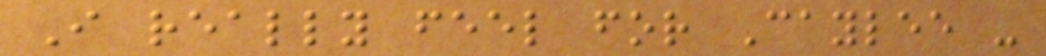I really feel for Caylee -
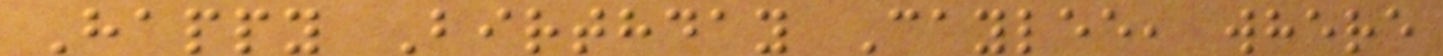Happy Birthday Caylee, where
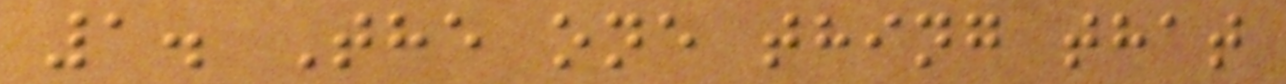1. The one thing that
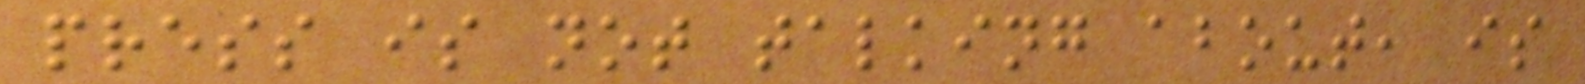press is not talking about, is
